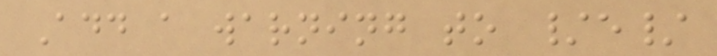Add a warning to /e/
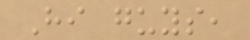Hi guys,
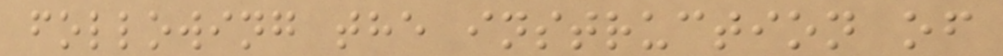following the instruction of
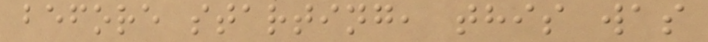before starting, this was
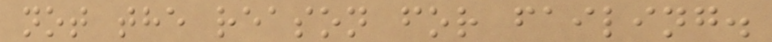not the reason for failing.
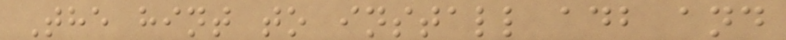The hint to install adb and
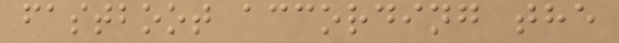fastboot according the
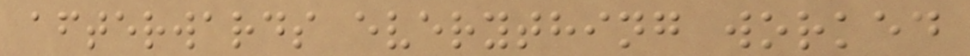afterwards everything worked
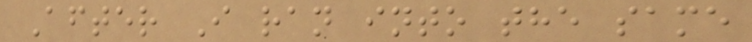After I ran into the same
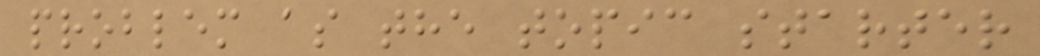problem as the topic starter
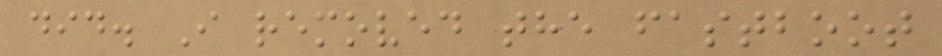did. I removed the fastboot
